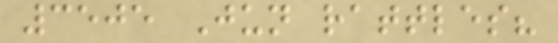3505 Jun rattles?
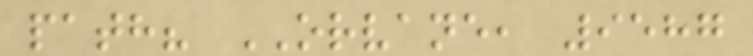path? ORVANE, 9587
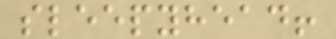sleepyhead!
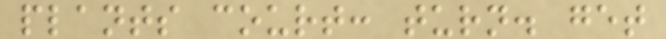plants court: turn. get
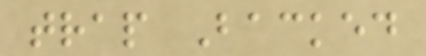trap Backed
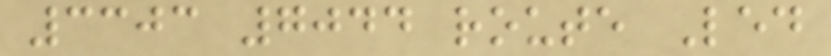3303 7044 route Led
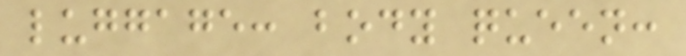luggage: body queen:
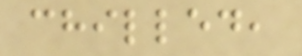chilled,
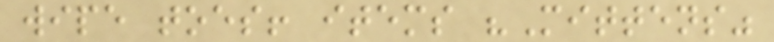wipe toes! items "Mittens"
